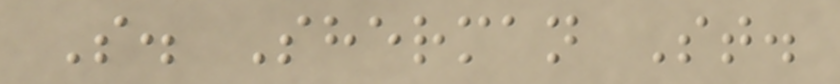S. Sherman St.
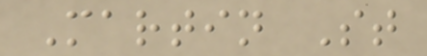Martin St
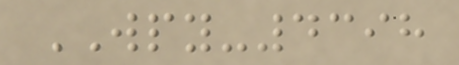WPY-4398
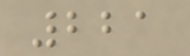221
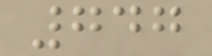747
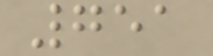751
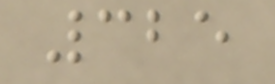325
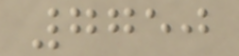7750
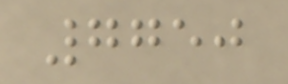7750
